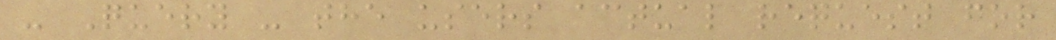- Query - the users actual request for
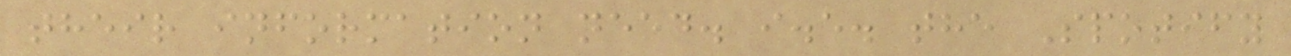their information need. i.e. the Spotify
